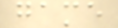game
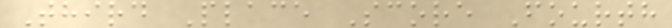Third Place Score Fourth
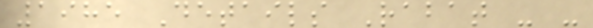1985 Details Rabat - -
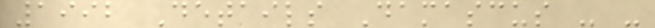1992 Details Damascus - -
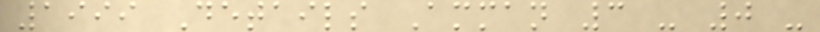1999 Details Amman 3 - 0 -
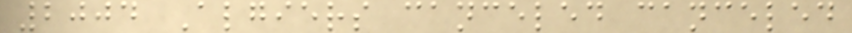2004 Algiers canceled canceled
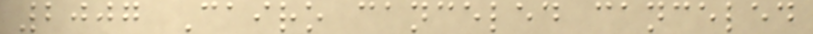2007 Cairo canceled canceled
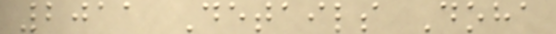2011 Details Doha
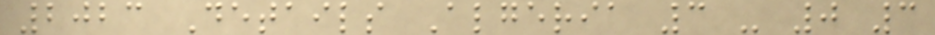2023 Details Algeria 3 - 0 3
